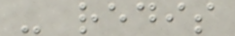- redis
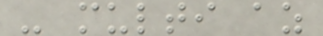- multi az
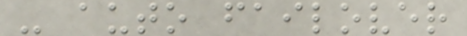- auto failover
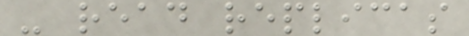- read replicas
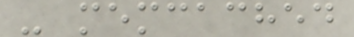- memcached
